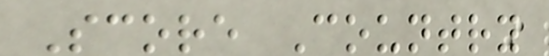Score Country
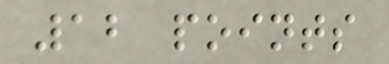12 points
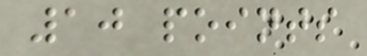10 points
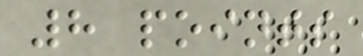8 points
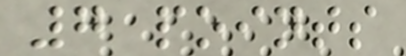7 points
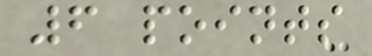6 points
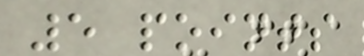5 points
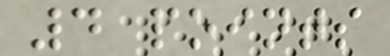4 points
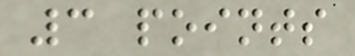3 points
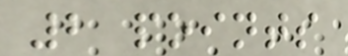2 points
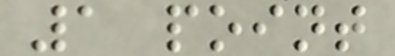1 point
